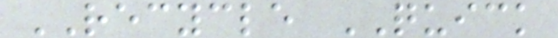RECYCLE QUICK
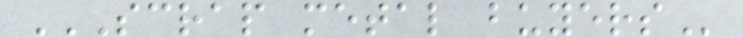SCRAP METAL BUYERS
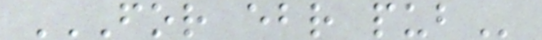FOR EBR PUB
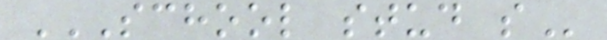SCHOOL STUD S
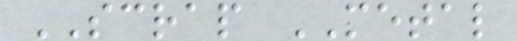SCRAP METAL
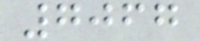7067
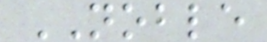NOBLE
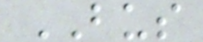BUS
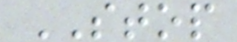STOP
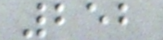252
